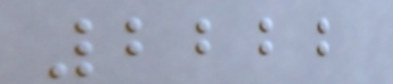2222
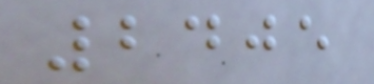2405
